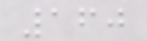160
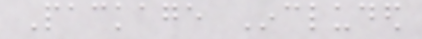Package Included
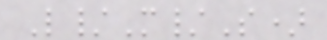L/M/S)
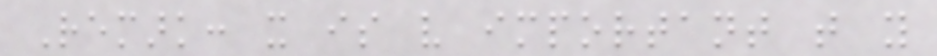Remark: it is very important that you
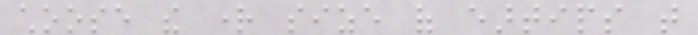choose the right size of eartips that
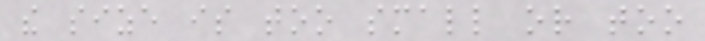the size is too small or too
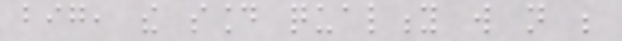big, the sound quality will not be
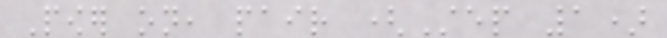Power on, pair (Step 1)
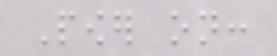Power on:
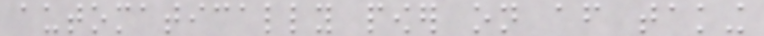automatically power on after taking
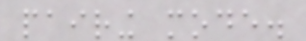pairing mode.
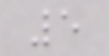5
